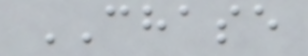CHASE
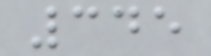345
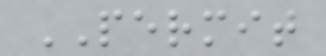PERMIT
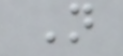N
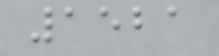1521
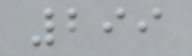299
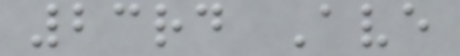23rd Ave
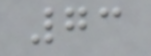73
